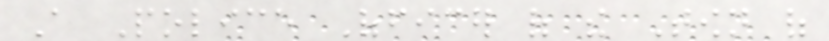A Police Officer of the Town of
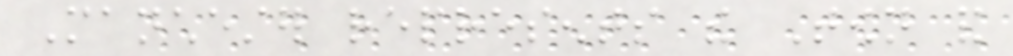Manchester represents the Town and
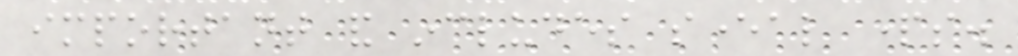important and includes several parts.
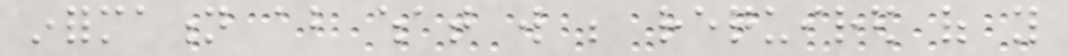information about what will be required of you
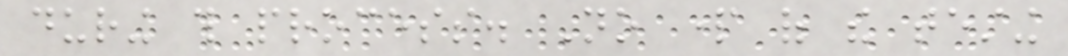during this process. No part of the testing
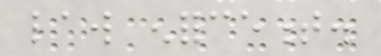law enforcement.
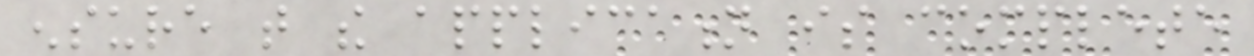ensure that the application is complete
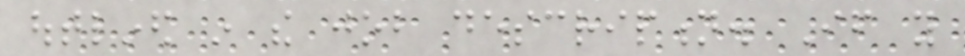outlined in the job description. If you
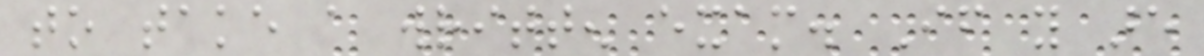to take a written exam. If you are
